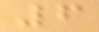6
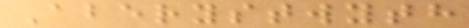Aberystwyth
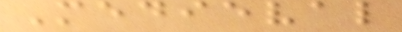Medieval
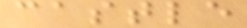castle
